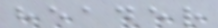header
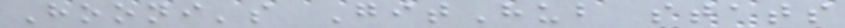Hooni's GitHub stats
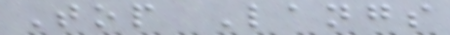Top Langs
